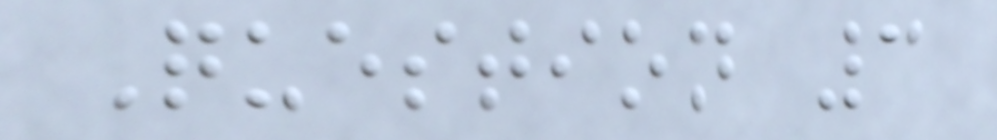Question 3
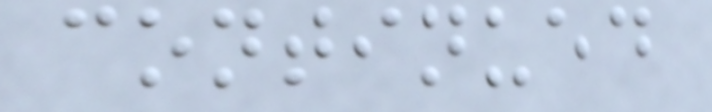continued
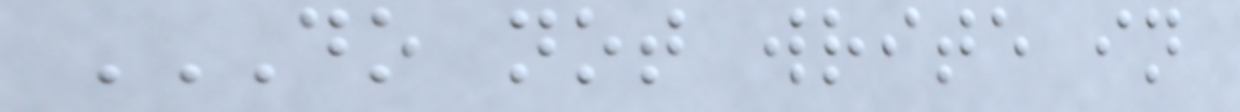DO NOT WRITE IN
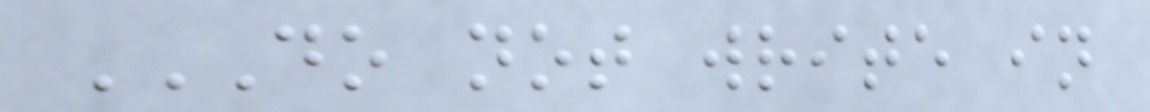DO NOT WRITE IN
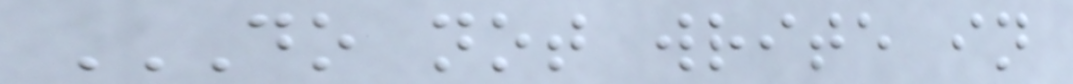DO NOT WRITE IN
